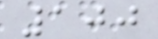100
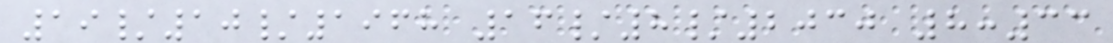19/10/1968 16/8/2030 8:33
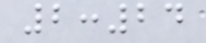2:24
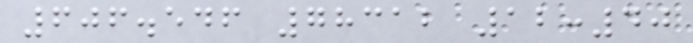606.546 78312 12:40
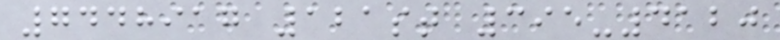7448917 121st 395-4120
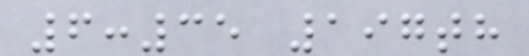6:35 197th
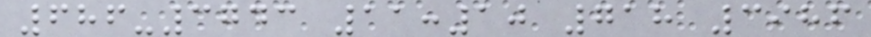686-3743 11:10 718 3986
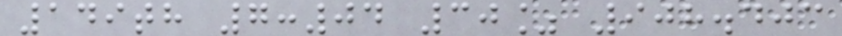149th 7:04 30% 908.403
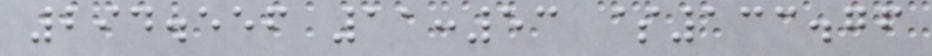294.556 11:53 $133.76
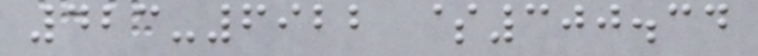423-6922 $300.34
